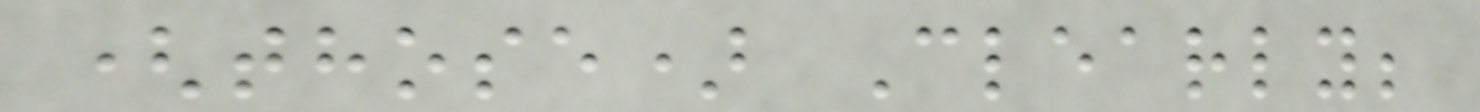(those) Clearly;
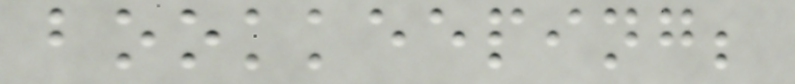bookkeeping;
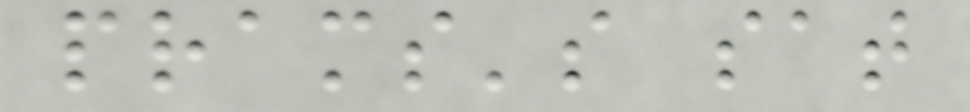prams's sat
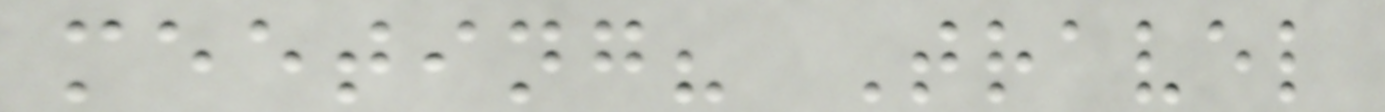meeting? Travel
